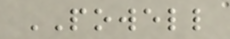POWELL
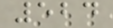524
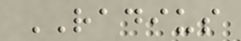RADIUS
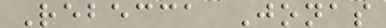Rebecca Jonas
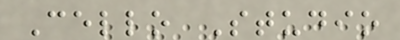Cello Studio
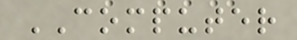COMPUTER
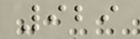929
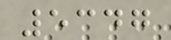5347
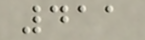411
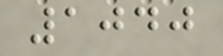1040
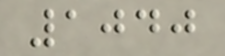1040
